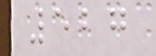527
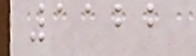1122
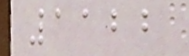1122
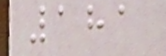181
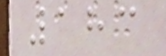183
